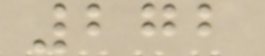272
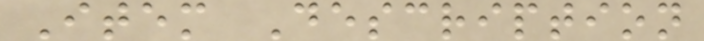Item Description
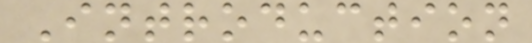Introduction
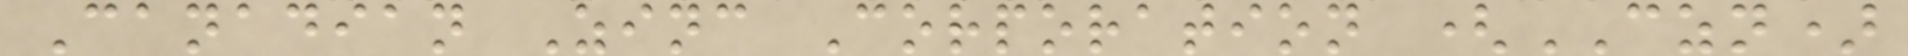Canadian Zinc Corporation (CZN)
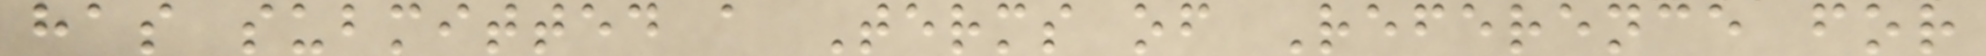has submitted a Terms of Reference for
